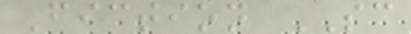Fiction SC
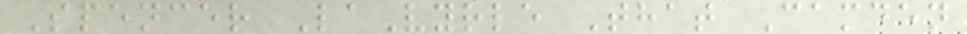Spencer LaVyrle That Camden
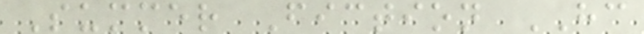Summer Fiction HC
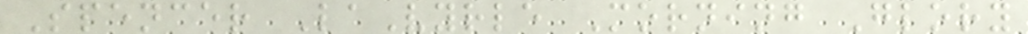Spencer LaVyrle Morning Glory
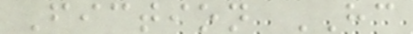Fiction HC
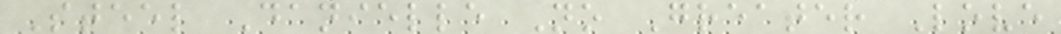Steel Danielle No Greater Love
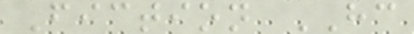Fiction HC
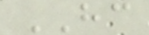HC
